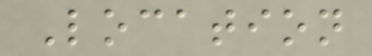Location
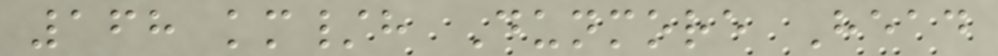168 km/h Dunmore Head
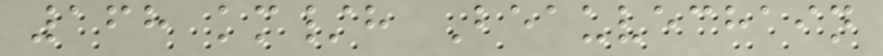168 km/h Beauvechain
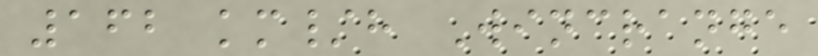162 km/h Wincrange
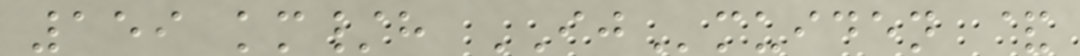159 km/h IJmuiden &
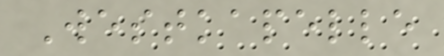Westkapelle
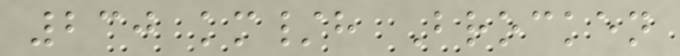230 km/h Brocken
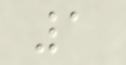1
